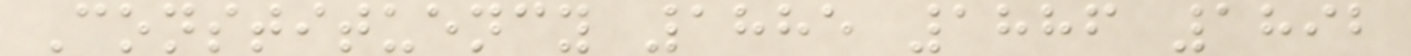Constituency 1885 1886 1892
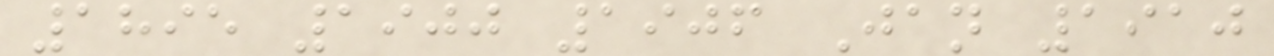1895 1900 1906 Jan 1910
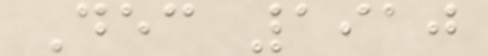Dec 1910
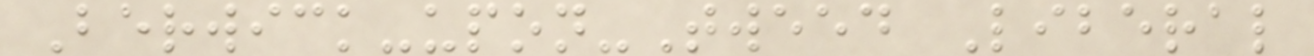Berwick-upon-Tweed Liberal
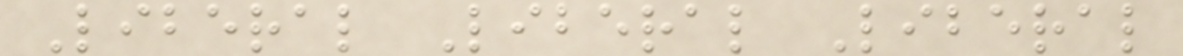Liberal Liberal Liberal
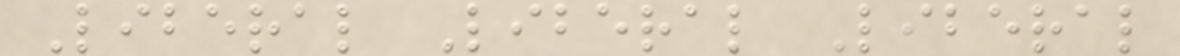Liberal Liberal Liberal
